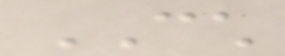CCH
